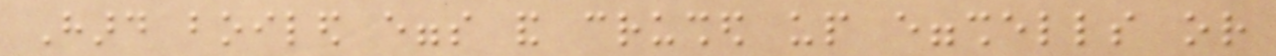Hard boiled eggs and crushed up eggshells or
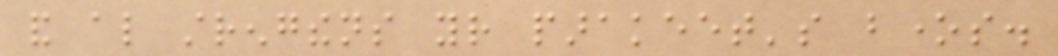and also strengthens your parakeet's bones.
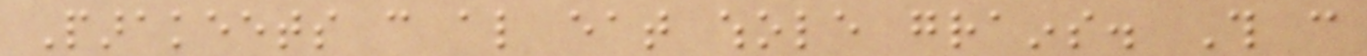Parakeets can also eat whole grains. This can
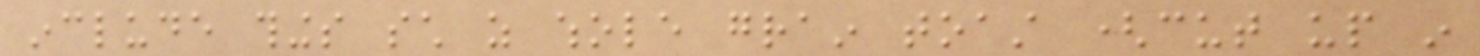include things such as whole grain toast (cut up in
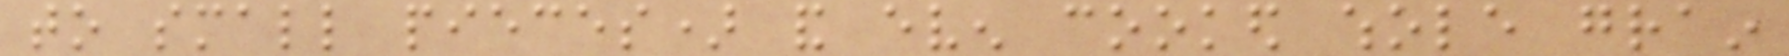to small pieces) and even cooked whole grain
